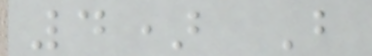4) B
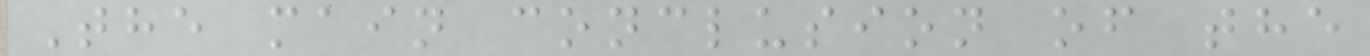The main conclusion of the
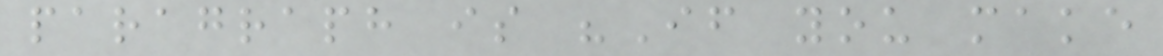paragraph is "If you make
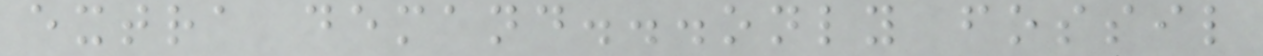extra demand...only fossil
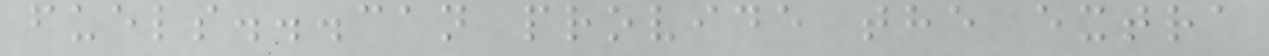fuels...can provide the extra
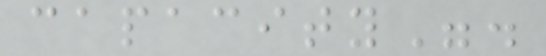capacity".
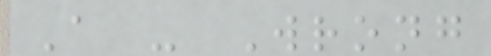A - Wrong
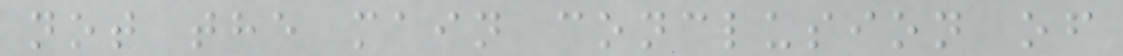not the main conclusion of
